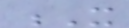X
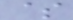$
